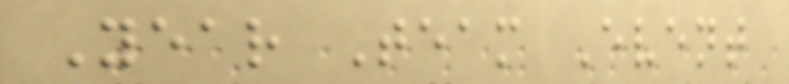Year Team Event
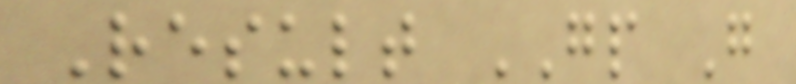Result GP G
